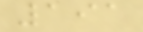191
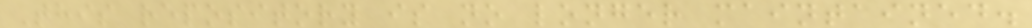This repository is no longer maintained.
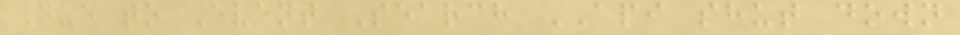Due to Event Search API shut down
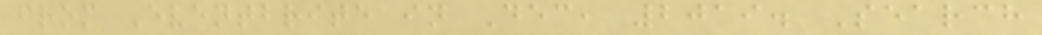from Eventbrite in Dec, 2019. Search
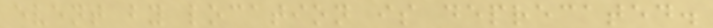event by location is deprecated.
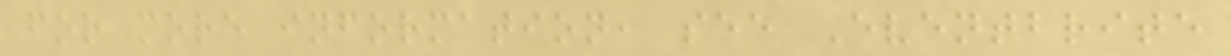for more information, see Eventbrite
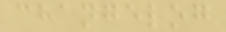changelog
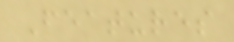Features
